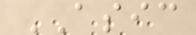ASIC
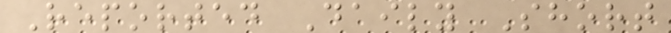Reported Daily Short
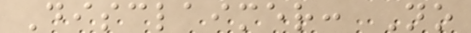Disclaimer: No
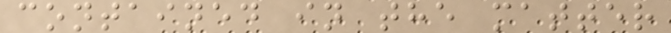contained in the matter
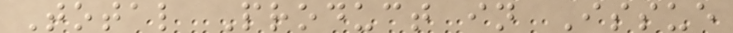Total Product in Issue
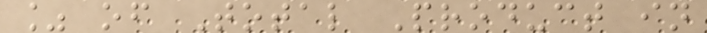% of Total Product in
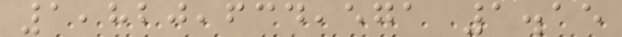1,820,634,571 1.15
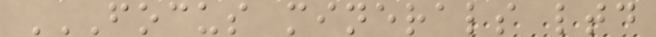FOCUS MINERALS LTD
